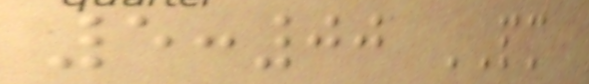5:00 PM
